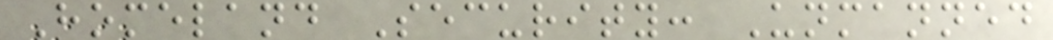Homeland Security: Unmanned
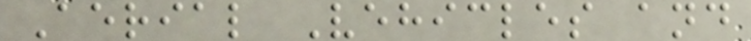Aerial Vehicles and
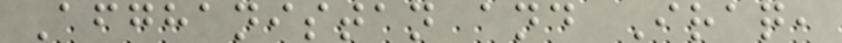Afghanistan and Iraq,
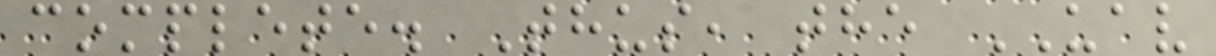complete. Thus, the UAV
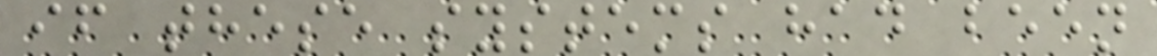if these systems had been
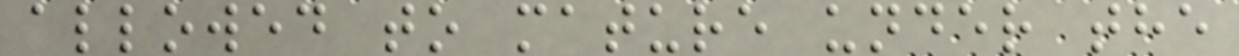allowed to mature under the
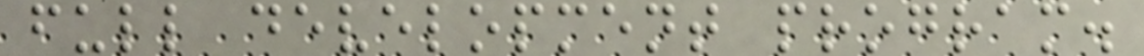full development program.
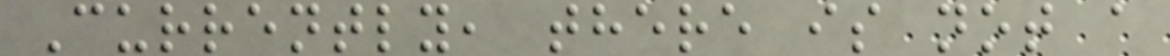Currently, there is not a
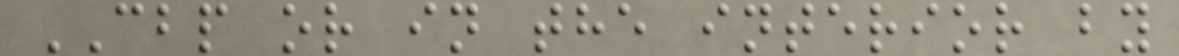CBP or in the interior by
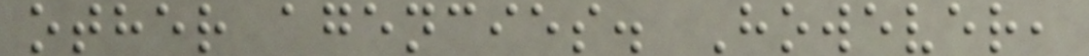other agencies. However,
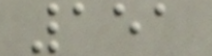151
